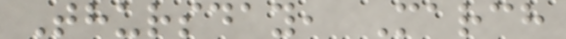Thursday, March
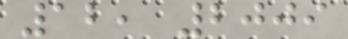12, 2009
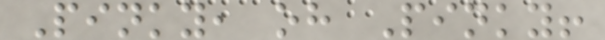Pinky, oh Pinky!
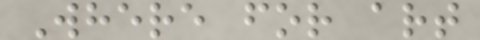Where for art
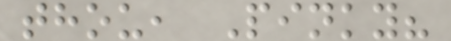thou, Pinky?
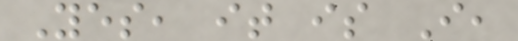Yes, it is I,
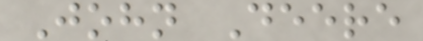John Deere
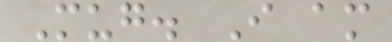Mug. I am
